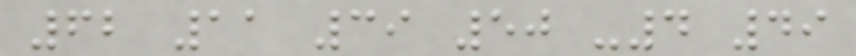62 11 39 50 -4 49
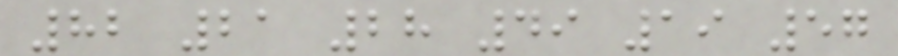82 21 28 49 19 57
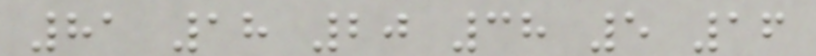81 18 20 38 5 16
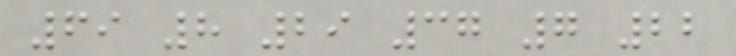69 8 29 37 7 22
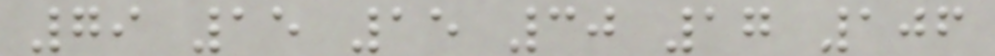79 15 15 30 17 106
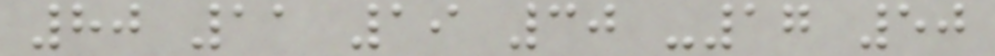80 11 19 30 -17 50
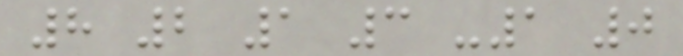8 2 1 3 -1 0
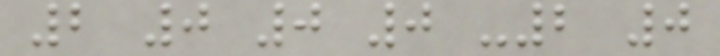2 0 0 0 -2 0
